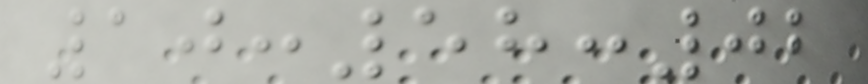10:58:02
